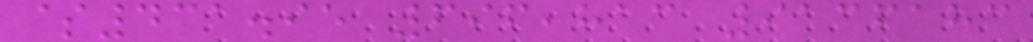$431.95 696,813 9136183
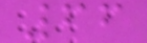66
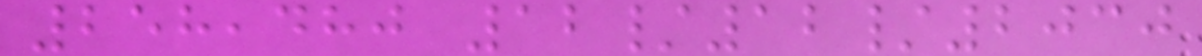258,480 12/12/2030
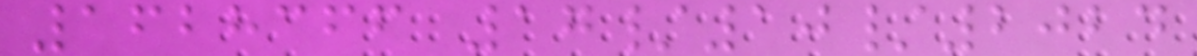1628366 17/10/2024
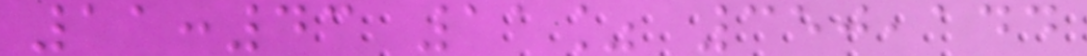11:43 11% 350,144
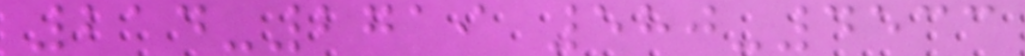214-2719 580-4533
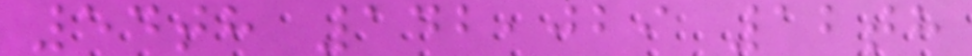54th 142,029 12th
